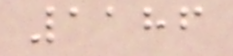1186
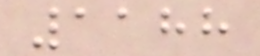1188
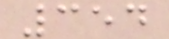354
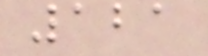121
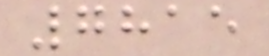7815
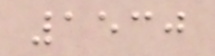1530
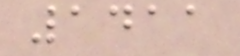1411
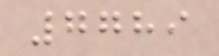7789
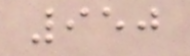950
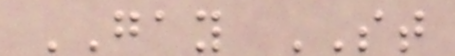GAY ST
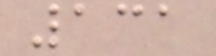131
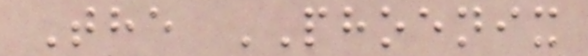The PHOENIX
